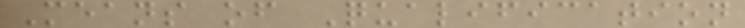Means of Qualification
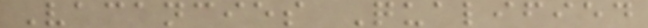Vacancies Qualified
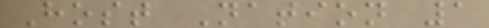Host Nation 1
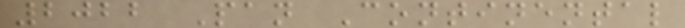2022 Pan Continental
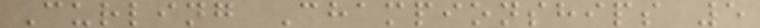Curling Championships 5
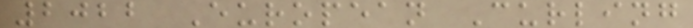2022 European Curling
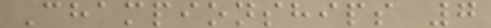Championships 7
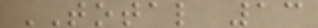TOTAL 13
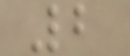2
